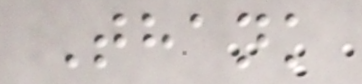Thank
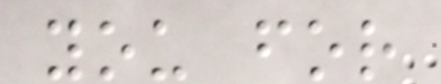you for
